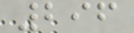296
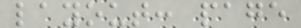layout: page
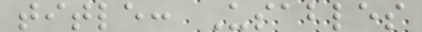title: Usables
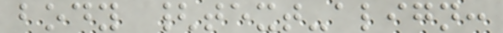body {text-align:
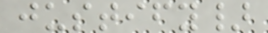justify}
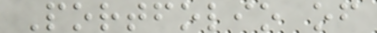Portfolio of
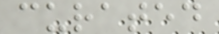curated
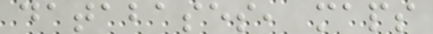databases, maps
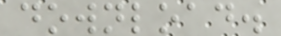download.
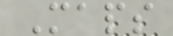Maps
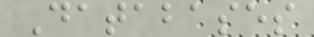Databases
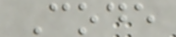Code
